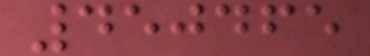450465
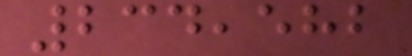234,582
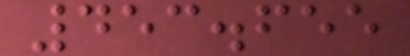453.655
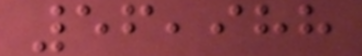56,988
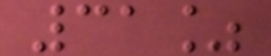31%
